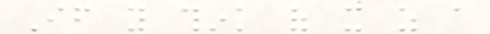If you think of it as a
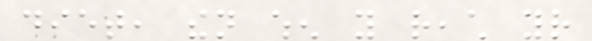diet, then when you reach your
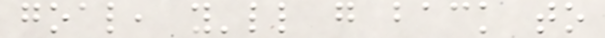goal, you'll go back to
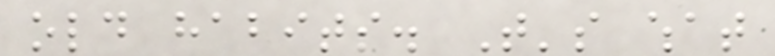old habits. That's what
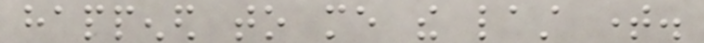happened to me the last time.
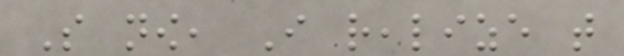So now, I realize that
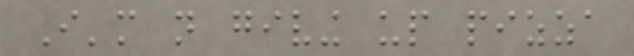I'm not giving up pizza
